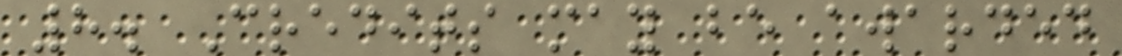8. Credits may be awarded
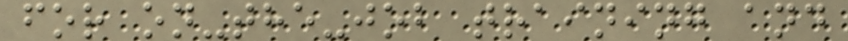for on-the-job training and
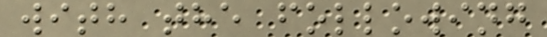with the following
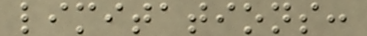limitations:
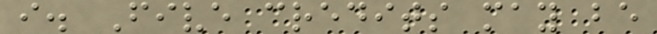i. Five credits may be
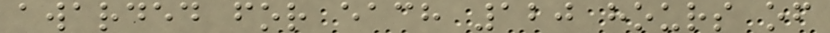awarded for each 120 hours of
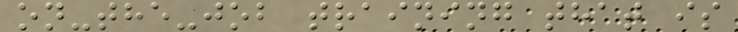on-the-job training that is
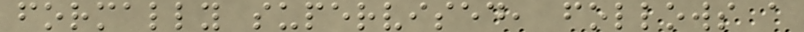formally supervised, follows a
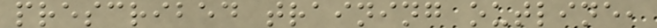prescribed training outline,
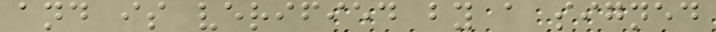and is verified by a signed
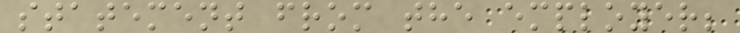statement from the employer;
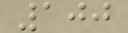100
